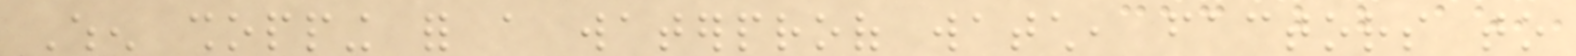When shopping for a waterproof watch, factors to
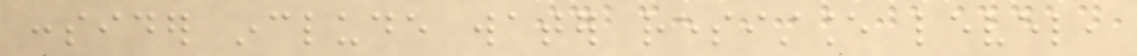consider include water resistance level,
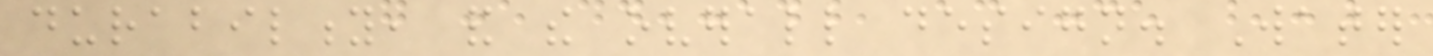durability, and the overall design. Water
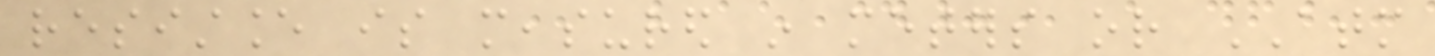resistance is measured in meters or ATM
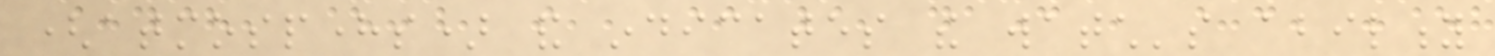(atmospheres) and indicates the watch's ability
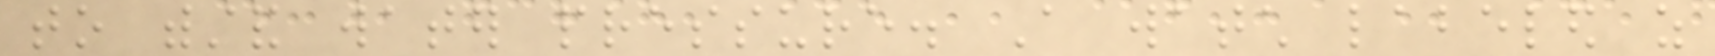to withstand water pressure. A watch labeled as
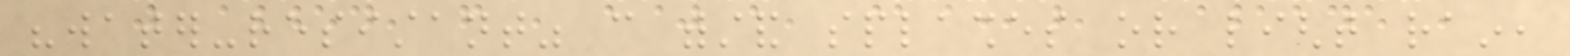"water-resistant" can withstand splashes or light rain,
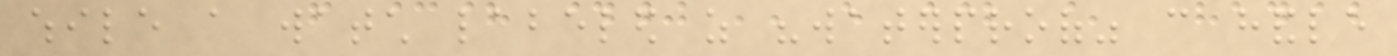while a watch labeled as "waterproof" can handle
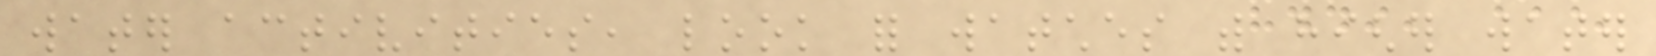water activities, look for watches with higher water
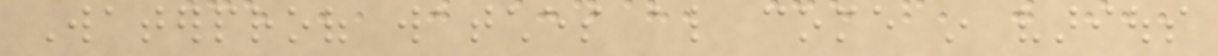Waterproof watches also come in various
